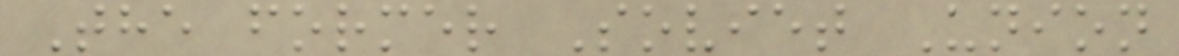The former Soviet Union
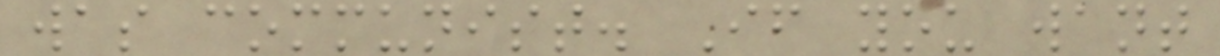was communist. If you want
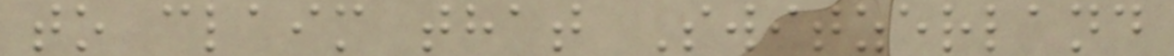to claim that Switzerland
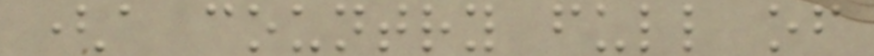(a country full of
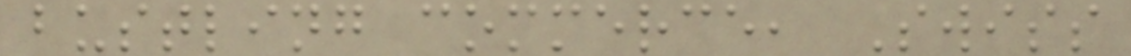bustling commerce, Swiss
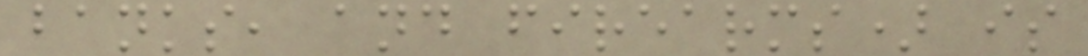banks, and firearms) is
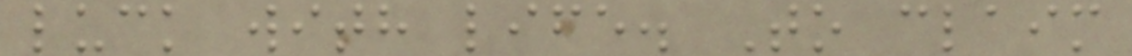luck with life. To claim
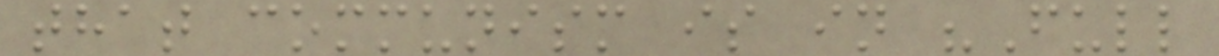that communism is in "Full
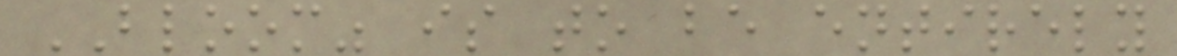BLOOM" is to be entirely
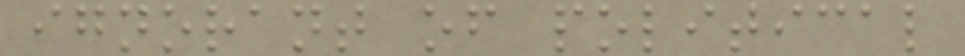ignorant of political
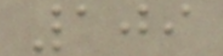109
